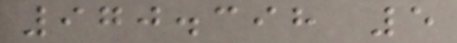970.398 5
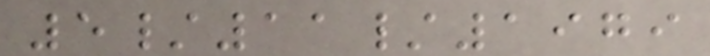5/11/1979
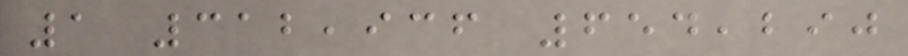1 312,936 654,290
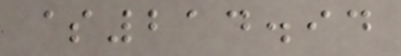$214.94
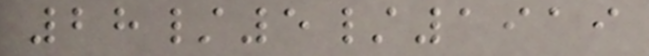28/5/1919
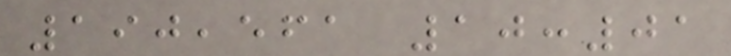190,561 10:01
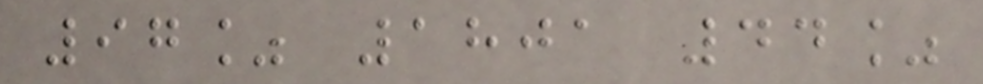97% 1801 44%
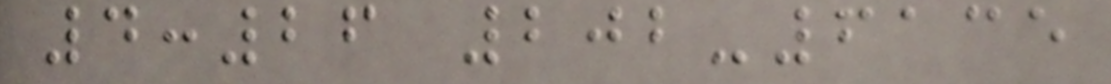4:26 202-6135
